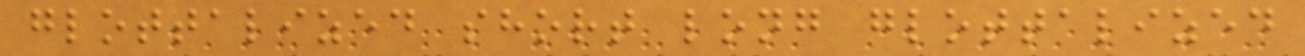glottalized short long glottalized
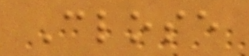Close
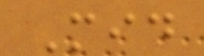Mid
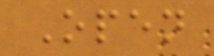Open
